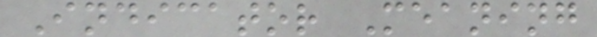Indicator Meaning
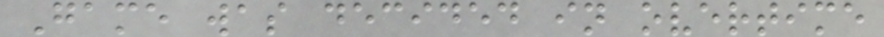Game was decided in overtime
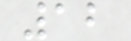12
